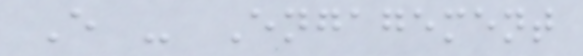E - Engagement
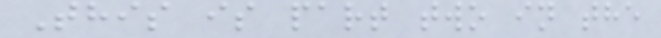This is part two in the
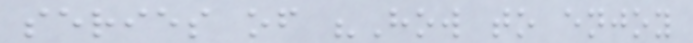series of "How to enjoy
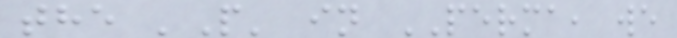the 'P' in PERMA, we
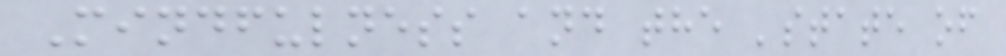Mindfulness and the 'state of
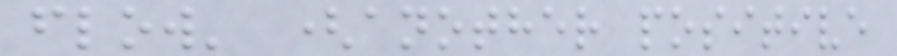flow' (another positive
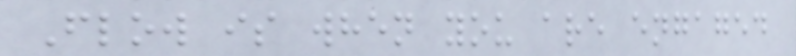Flow is when you are engaged
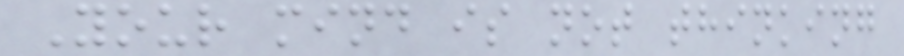Your mind is not thinking
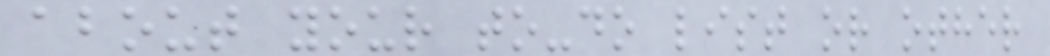about your to-do list or other
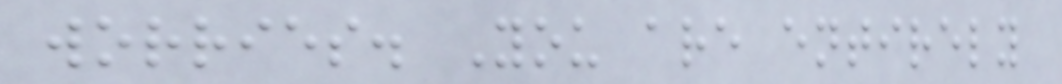worries. You are entirely
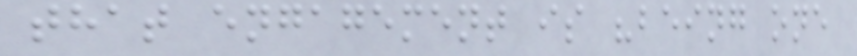that engagement is "being one
